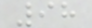98
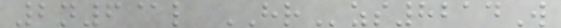2n6@l HRzs8214W
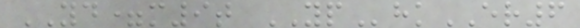YD=m9t YPhkER6
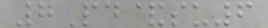7Pd&su6
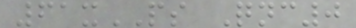61xPS Qnc0
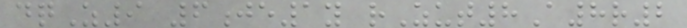dqZ9 6je1y rZut8A8r2
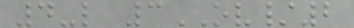4-l 3OV/2
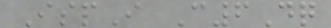IspI C6Dq
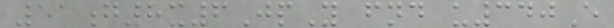51g8x6JpY fnd u340E
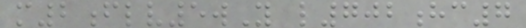m2flv5wY l702hc7
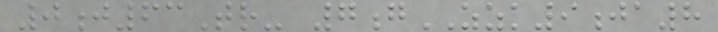0j63Tr- 7gZZK9ja8
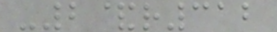-2&r312
